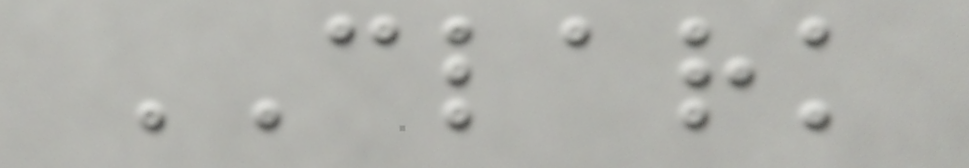CLARK
